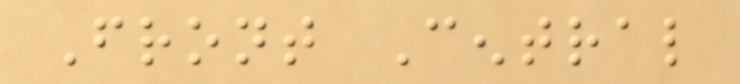Front Central
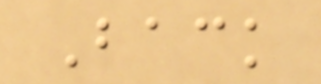Back
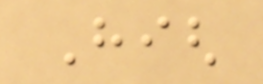High
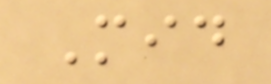Mid
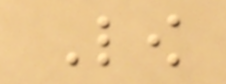Low
